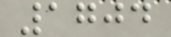1704
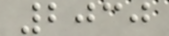2030
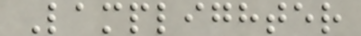Lamplighter
